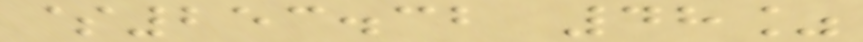$253.32 48%
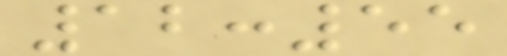12:55
